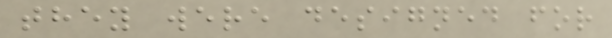they were designed for
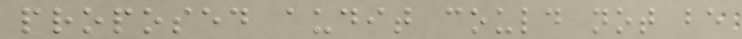proposed audit could not be
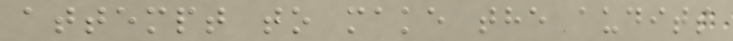attempt to make the audits
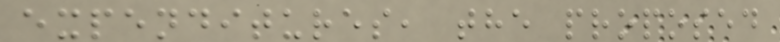expenditures, the proposed
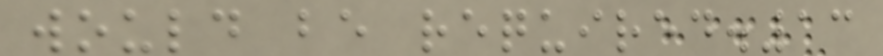would be required.13
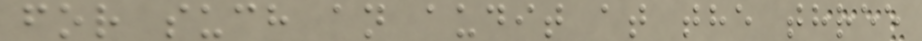for such an audit at the three
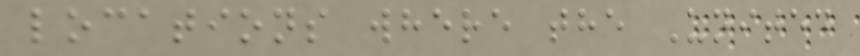locations where the United
